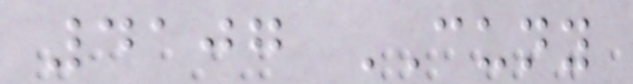4107 CUNY
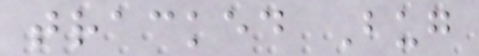tracked Bug
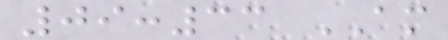09:33 AM
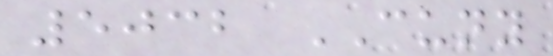5032 CUNY
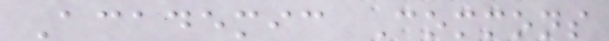Academic Commons
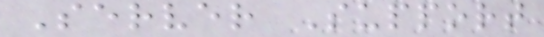Server Support
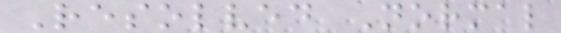Resolved Normal
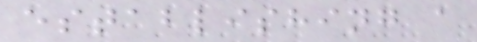establishing a
